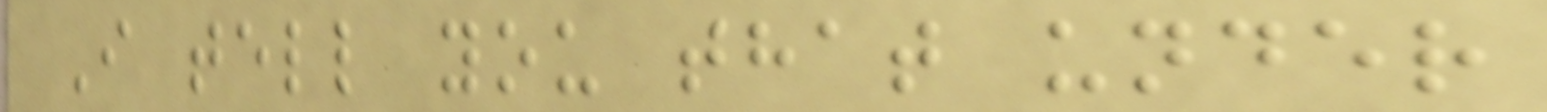I tell you that under
